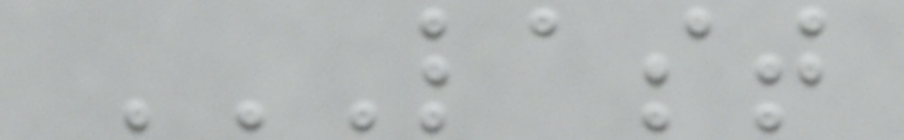LAST
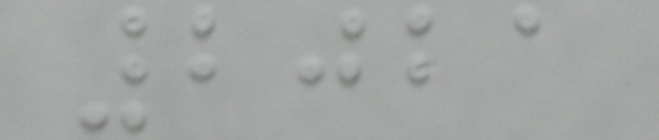2021
